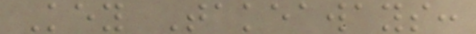Key Takeaways:
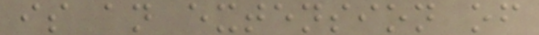is an extension of
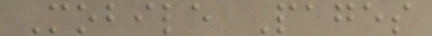Mobile Pages
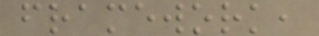framework,
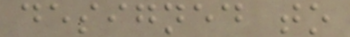designed to
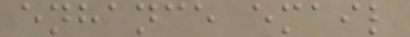enhance email
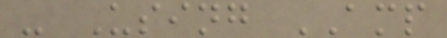- Using AMP
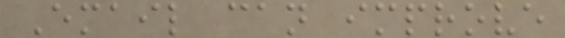Email can improve
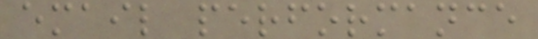email performance
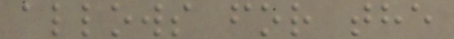allows for the
